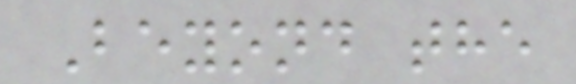Beyond the
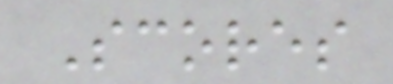Scores
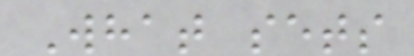What sets
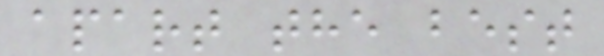apart the best
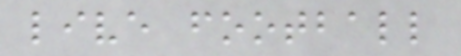live football
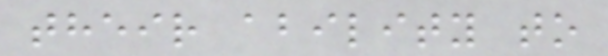their ability to
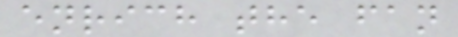enrich the fan
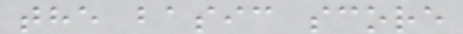the basic score
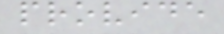provide
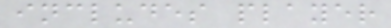includes player
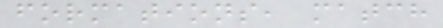formations, match
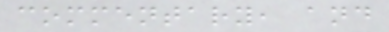commentary, and
